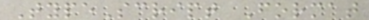TypeScript Format
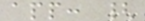app: {
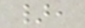},
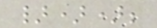}));
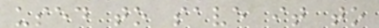used to save it to
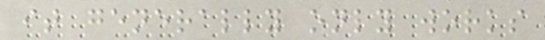it generally only works
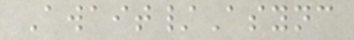Await/Async
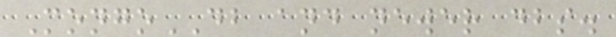MongoDB and newer dbs.
